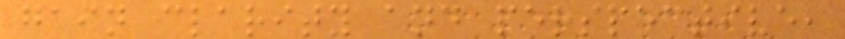gain clarity and perspective,
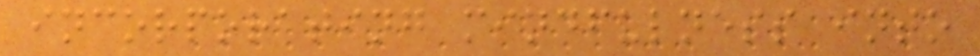incorporating mindfulness into
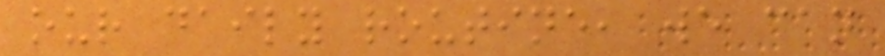our daily routine, we can
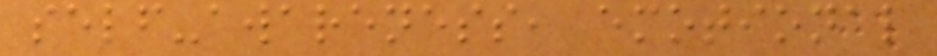self-awareness, emotional
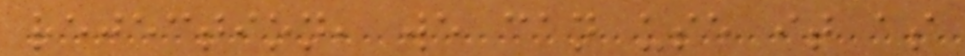rejection, we can use it as
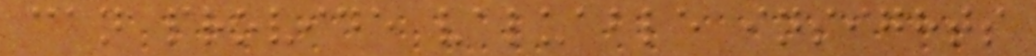can provide valuable insights
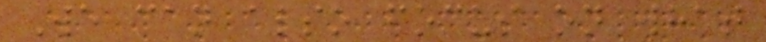We can also focus on what
